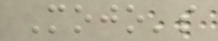Mojo's
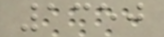1350
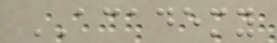ACADEMY
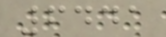6441
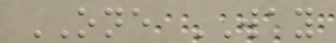ONE WAY
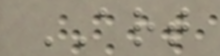ART
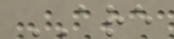ARE
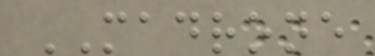MADRONE
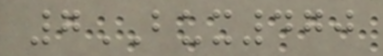7BUX470
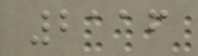2116
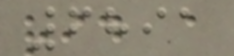6891
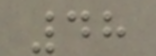48
